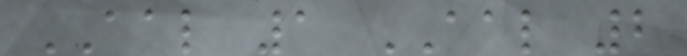AAL 1 AAL 2
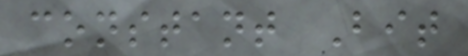constant Bit
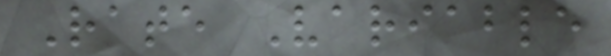Rate Variable
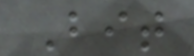Bit
